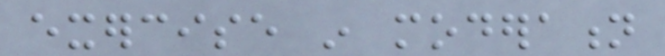exercise in moderation
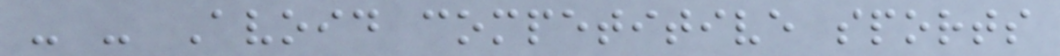- - Avoid competitive sports
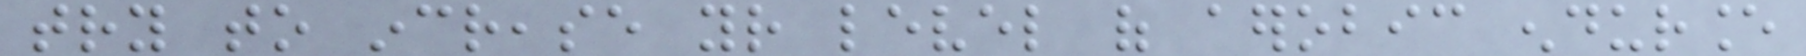try to increase your level of aerobic endurance
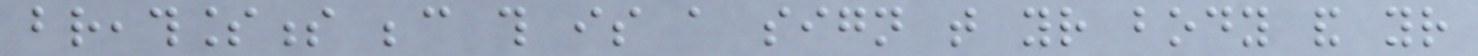breathlessness because this is a sign that your body and your
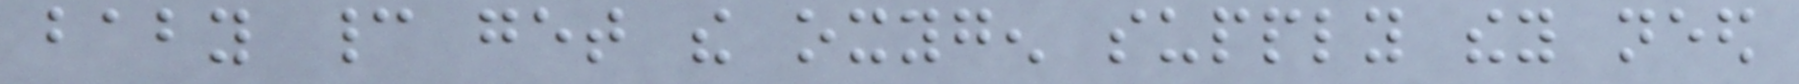baby cannot get the oxygen supply they need
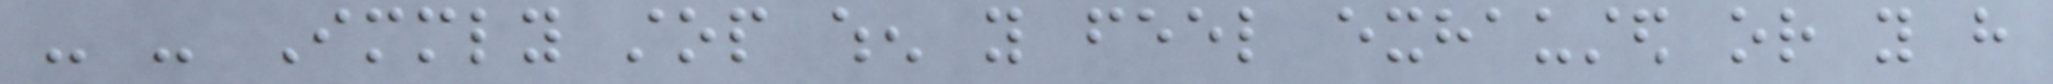- - Immediately stop when you feel exhausted or you have
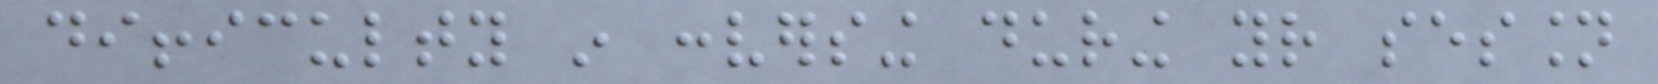difficulty in conversing during your session
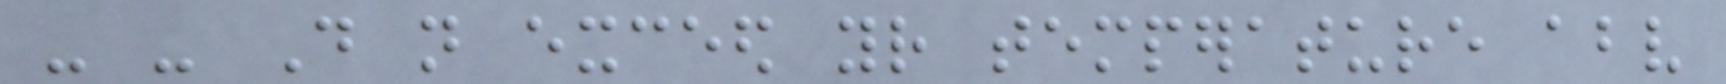- - Do not exceed your temperature above
